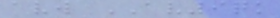avw AV9qk
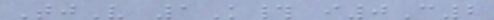TjV 1K# i0C2
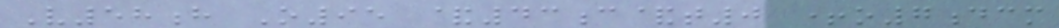V58h O95 &43c&t0 +o7dcm
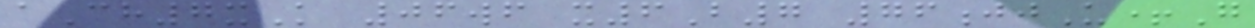aCh7xK 06wf x6B7 76jjU+G
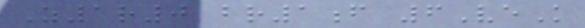Z1r0 br1f 6VeK
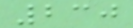230
